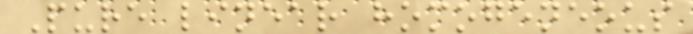Pure linear homogeneous
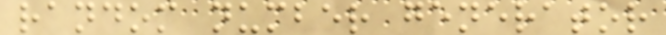random number generator
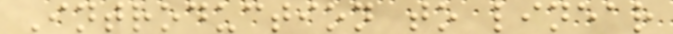Introduction to linear
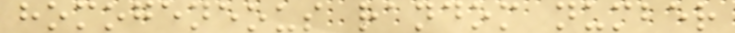homogeneous random number
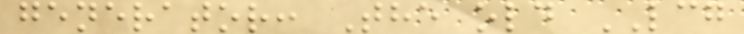generator: The old LCG
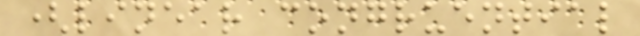(linear congruential
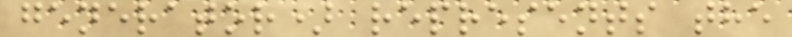generator) represents the
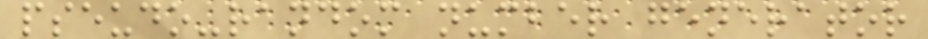pseudo-random number generator
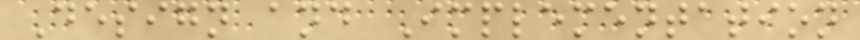Design and Implementation
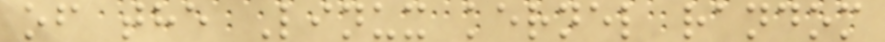of the Linux kernel random
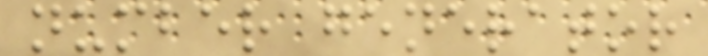number generator
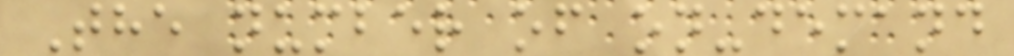The number of on-demand
